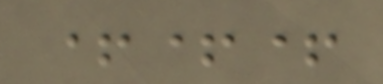+++
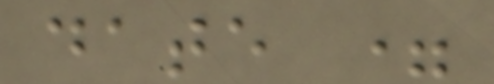date =
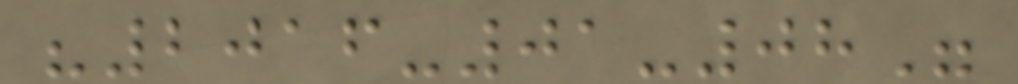"2016-01-08"
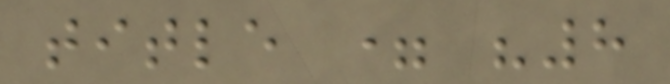title = "8
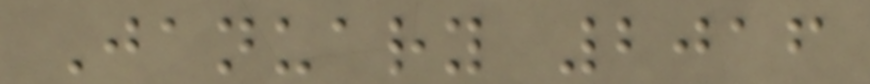January 2016
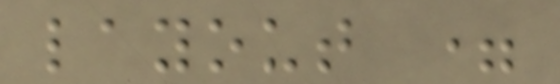layout =
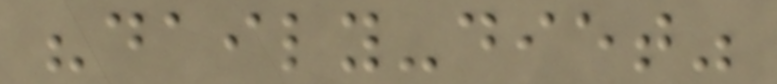"daily-diet"
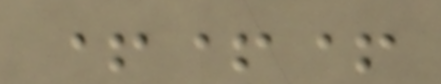+++
